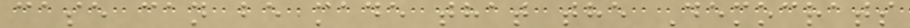case can be made that the Democrats
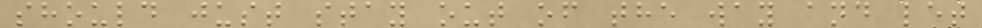should just stay out of the way and let
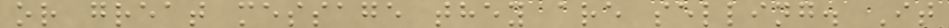or great message they are selling. It
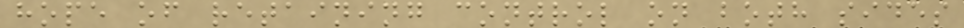hope of retaining control on both sides
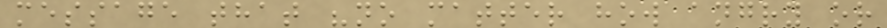message that "no matter how angry or
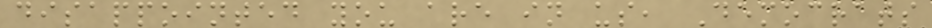disappointed you are in us, Democrats
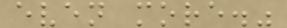even more."
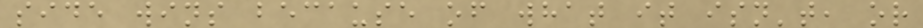side wins because of what it isn't, or
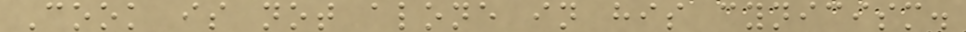Cook is not alone in his cynicism.
